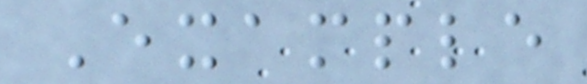Example
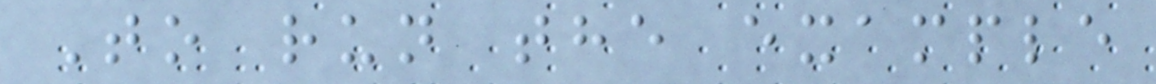To run the example
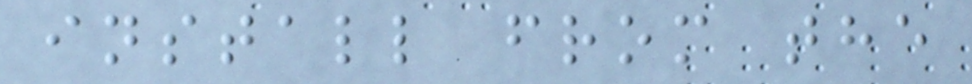install from the
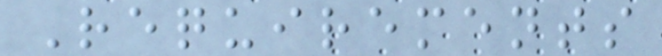Requirements
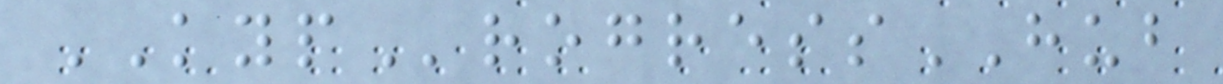KYProgressHUB
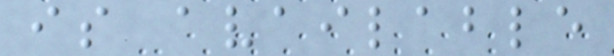is available
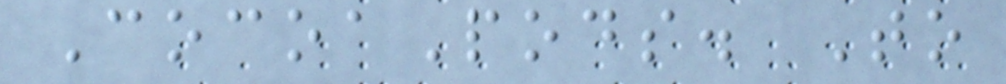CocoaPods. To
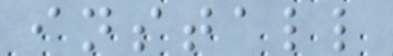install
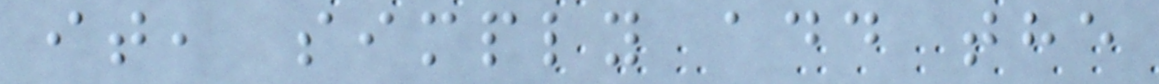it, simply add the
